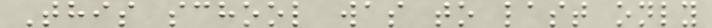This school was to last only
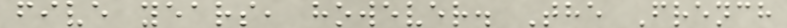five years, however. The French
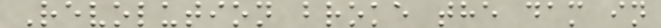Revolution broke the dam in
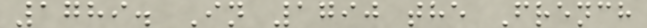1789. In 1790 the French
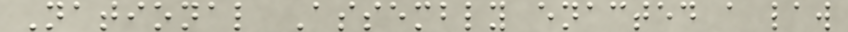National Assembly enacted a law
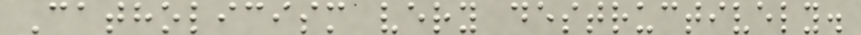Catholicism very destructively.
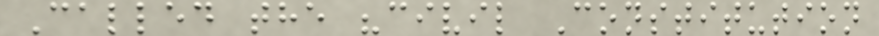Called the "civil Constitution
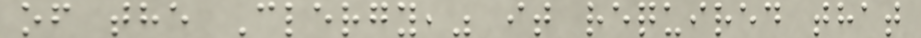of the Clergy," it required that
